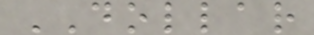DOLLAR
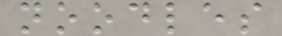noodles
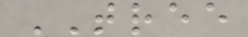TREE
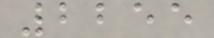2255
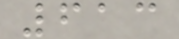613
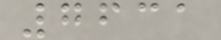7631
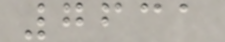7631
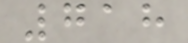718
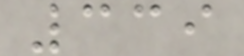339
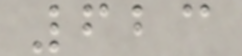623
